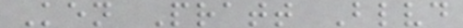Ken Pratt Blvd
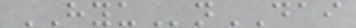HYUnDAI
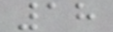18
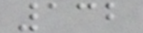132
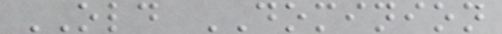OLD DOMINION
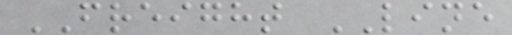FREIGHT LINE
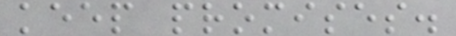keep promises.
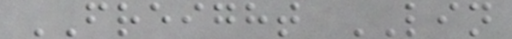FREIGHT LIN
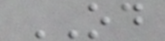OD
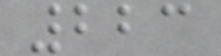223
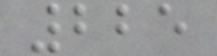225
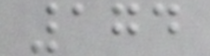174
